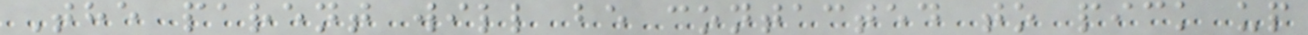The parent will be contacted to pick up
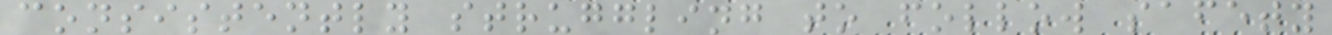consistently struggling to follow safety
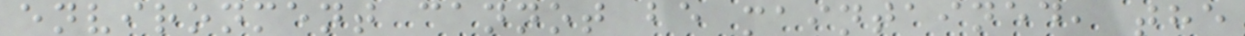environment cannot be maintained, the
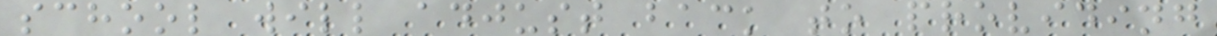school will adjust back to providing
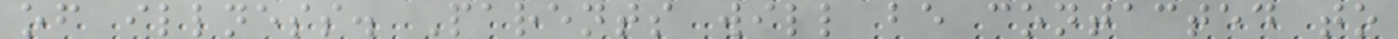of illness. Parents will be contacted to
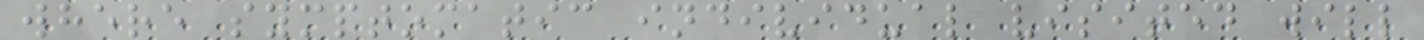where symptomatic individual visited will
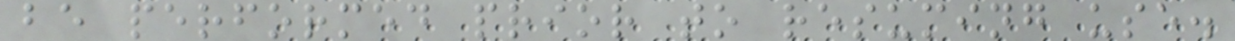be performed prior to resuming use.
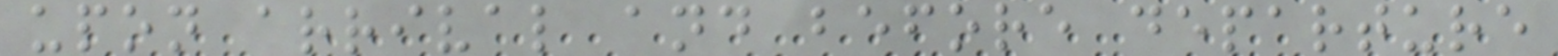upon arrival and before departure
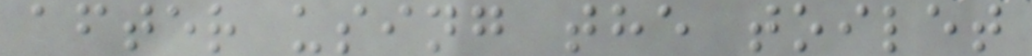after using the toilet
